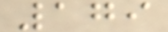179
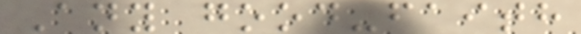Any good-faith
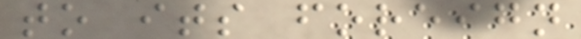to its foreign
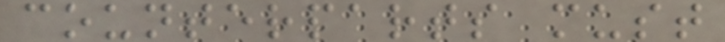counterparts must
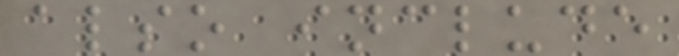also include
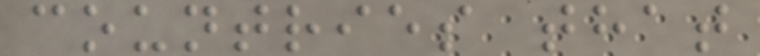countries that
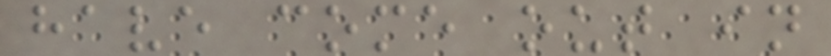have come out in
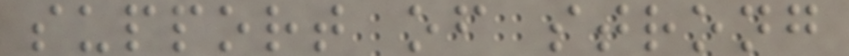support of strong
